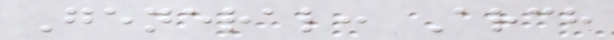General: Arch
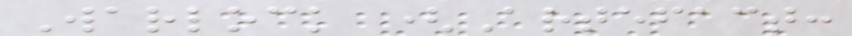Warlock (Artefact:
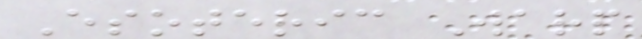Esoteric Warp
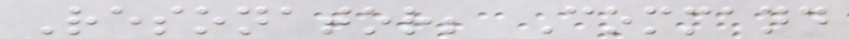Resonator; Command
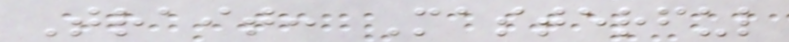Trait: Masterful
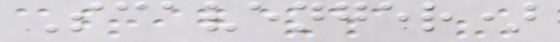Scavenger)
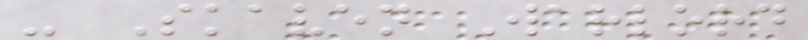- Skaven Warlord
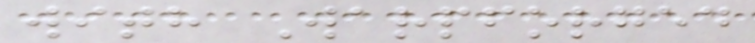with Warpforged
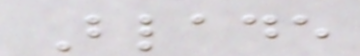Blade
